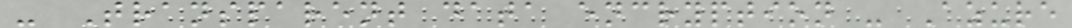- Transparent data encryption - Azure
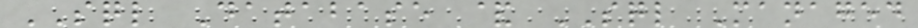SQL Database & SQL Managed
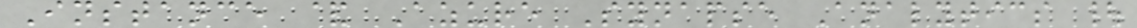Instance & Azure Synapse Analytics |
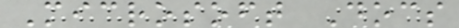Microsoft Docs
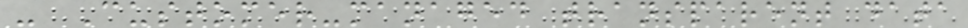- Customer-managed transparent data
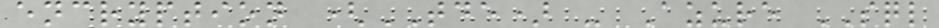encryption (TDE) - Azure SQL
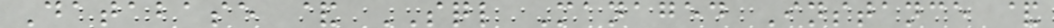Database & SQL Managed Instance &
